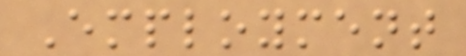Employment
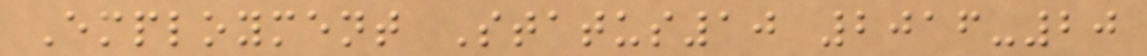Employment Status10 2016-20
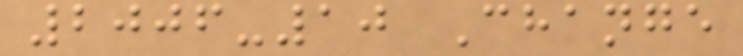2006-10 Change
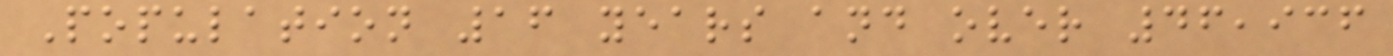Population 16 years and over 46,936
